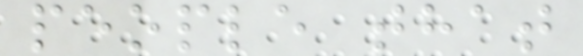people that
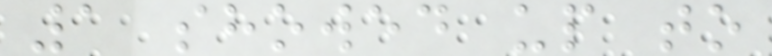1 showed up to
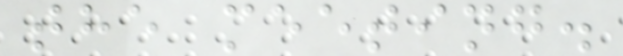the meeting.
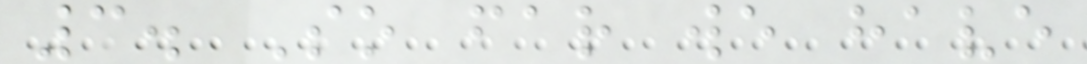3. So far we have
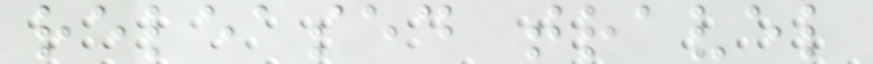released travel
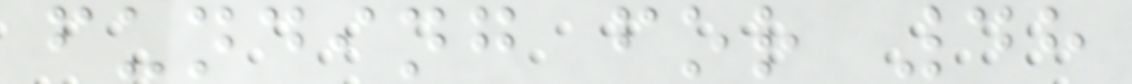funding for 48
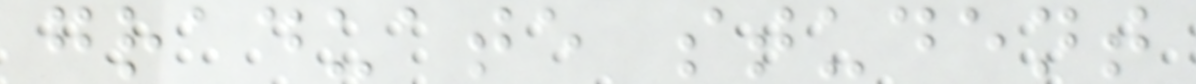graduate student
